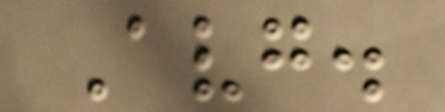Avg.
